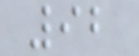92
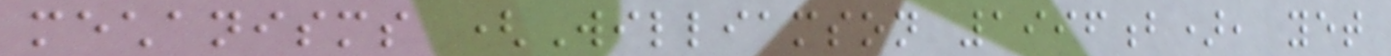mechanisms (Williamson 1996b), yet
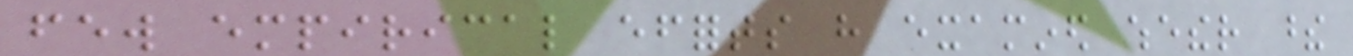few empirical efforts have examined whether these
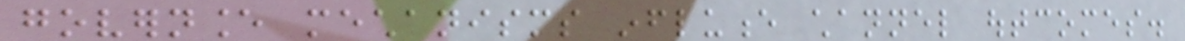governance mechanisms influence channel outcomes.
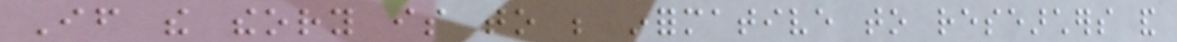If the theory is to be informative to researchers and
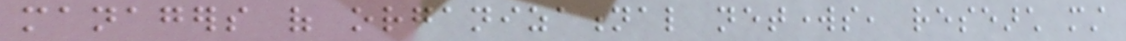managers of organizational networks, research must
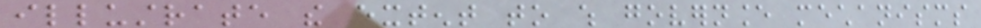illustrate the extent to which governance mechanisms
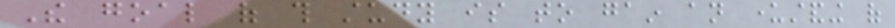The goal of this study is to gain an understanding of
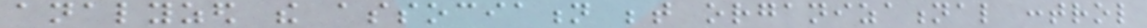analyzed the association between organizational control
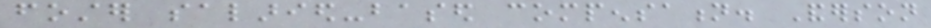foster salaried-based compensation. Anderson
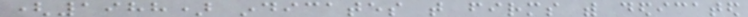(1988) indicates that firms with dedicated
